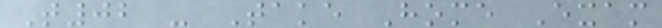T02 - Take Home Exam
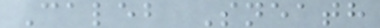Caleb Sneath
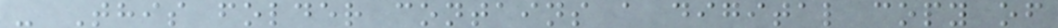- This folder contains a digital copy of
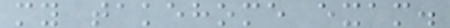my takehome exam.
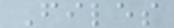Files
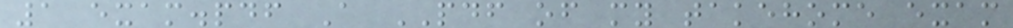1 exam.pdf A PDF of my takehome exam
